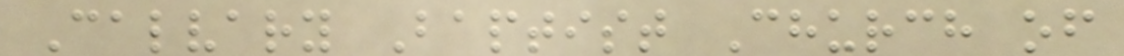Calvary Baptist Church of
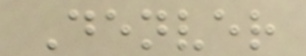Denver
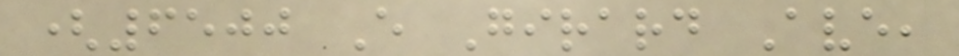(6500 E Girard Ave,
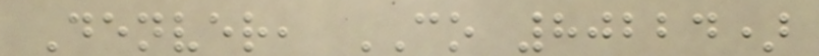Denver, CO 80224)
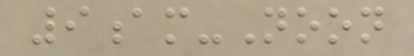9am-Noon
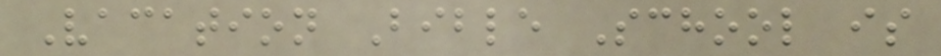Vacation Bible School is
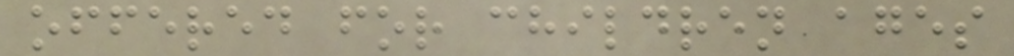offered for children ages
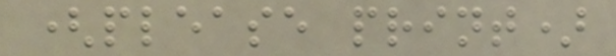(please print)
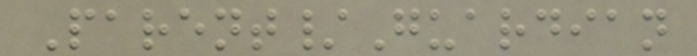Parent/Guardian
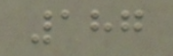187
